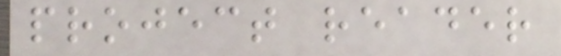project reader
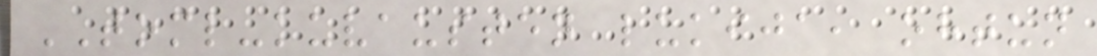TOML-kuvausten lukija, ohtun
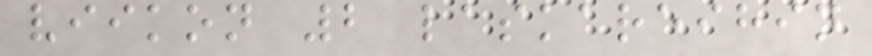viikon 2 laskareihin
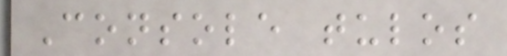Console tulos
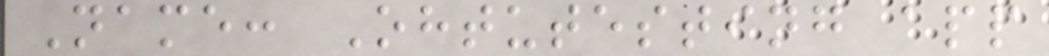Name: Ohtutesting app
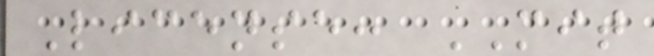License: MIT
